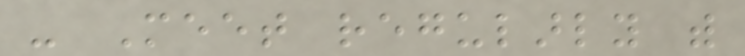- Meet regularly with
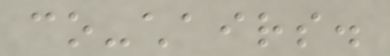co-chairs.
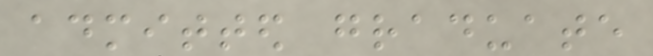admitted graduate
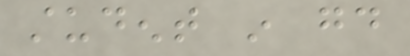student in good
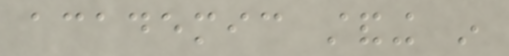academic standing in
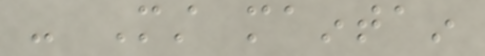- Must maintain
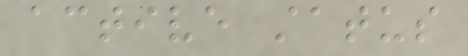active status
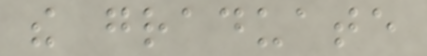the graduate
